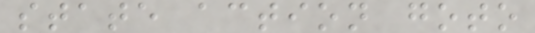state action goto
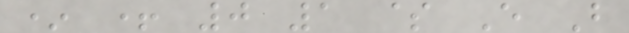* + 0 1 $ E B
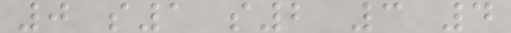0 s1 s2 3 4
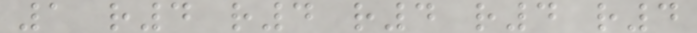1 r4 r4 r4 r4 r4
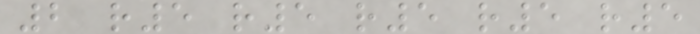2 r5 r5 r5 r5 r5
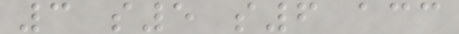3 s5 s6 acc
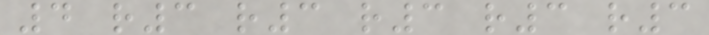4 r3 r3 r3 r3 r3
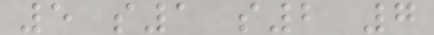5 s1 s2 7
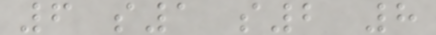6 s1 s2 8
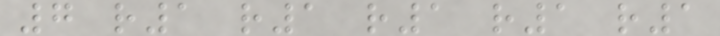7 r1 r1 r1 r1 r1
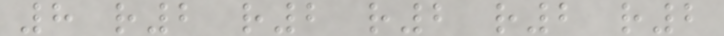8 r2 r2 r2 r2 r2
